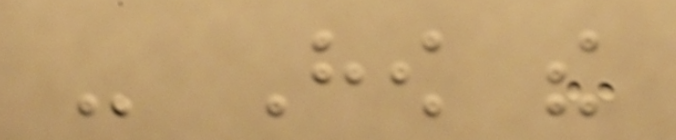- How the
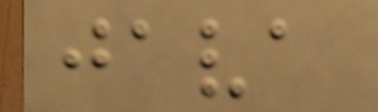java
